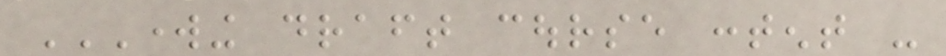WORKING DRAFT COURSE CONTENT -
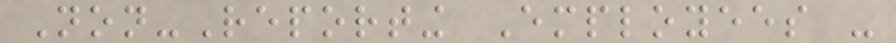Non-Reporting Employees -
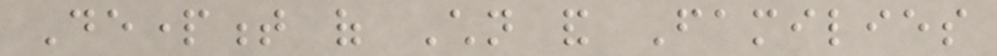Department of Children and Families
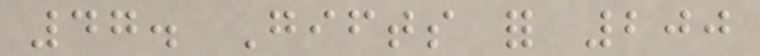47. Gifts for 200
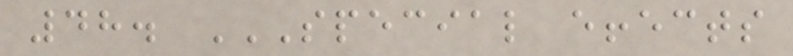48. SPECIAL EFFECTS
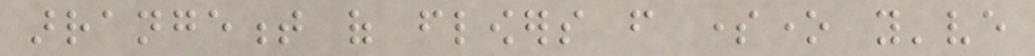arrangement of flowers from someone you've
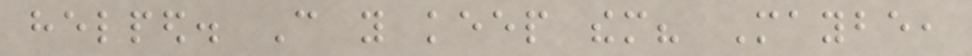helped. Can you keep them? Maybe,
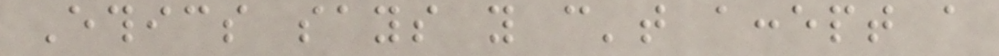Ethics says you can't accept a
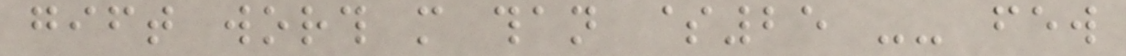gift worth more than $25 -- few
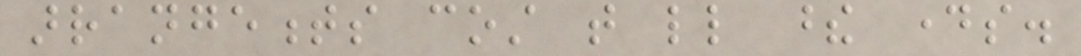arrangements cost that little these days.
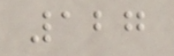127
